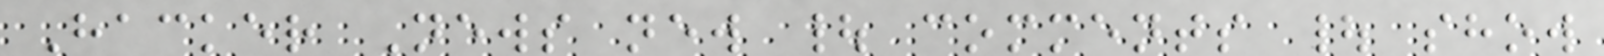Hacker News new | comments | show
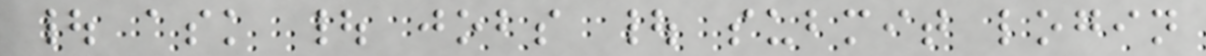| ask | jobs | submit login
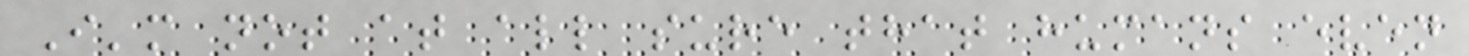I'm not at all sure that humans even
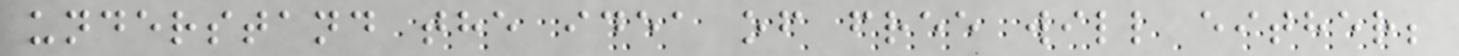understand the idea of free will either;
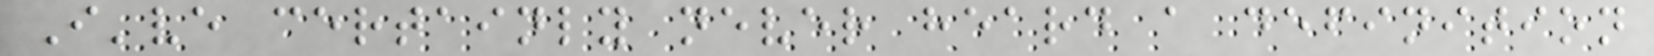I've certainly never heard a definition
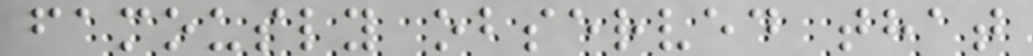famously observed that
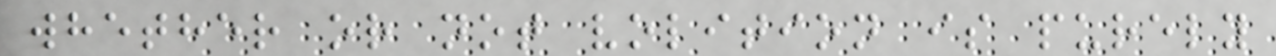whether or not volition is purely
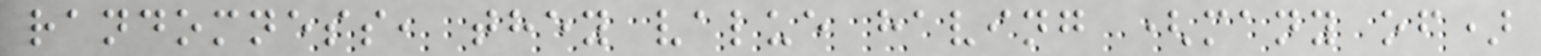randomness, they value having (many of)
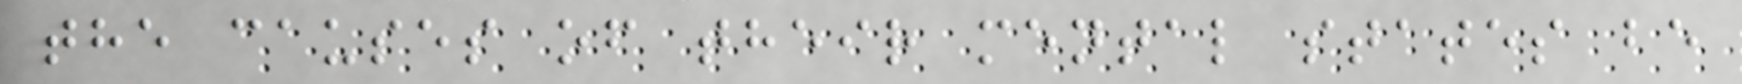the causes of their mental states be
